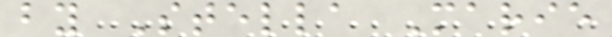by Stella Marie
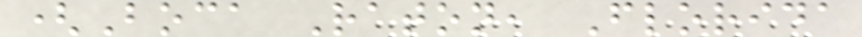(Boca Raton, Florida
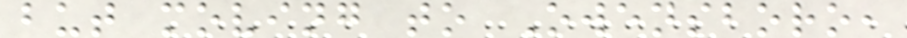but moving to Owensboro,
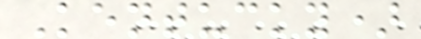Kentucky)
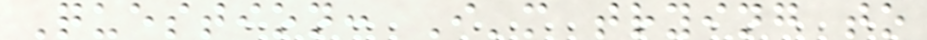Question: I'm trying to
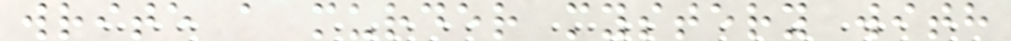write a murder mystery with
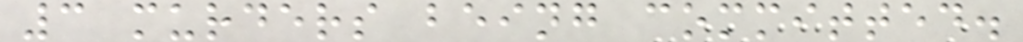3 murders being committed.
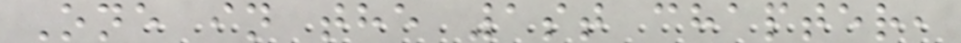One in the 1st chapter,
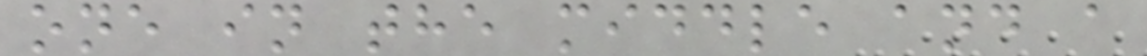one in the middle and a
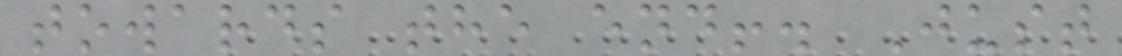towards the end!. Just
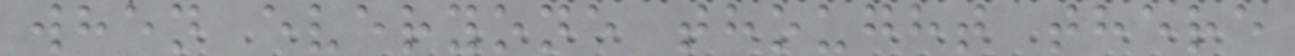when everyone thought there
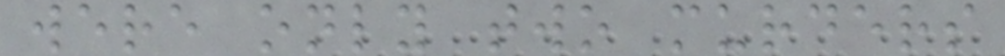were only two murders
